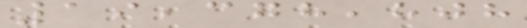19,378,808
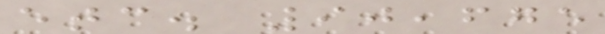etc. 90,675
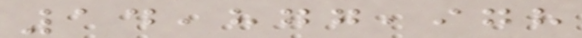14,877,978
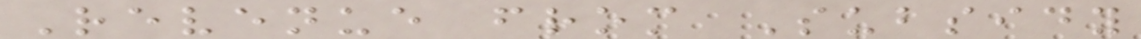Revenue from Subsidy
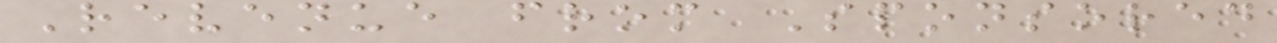Revenue from Sponsored
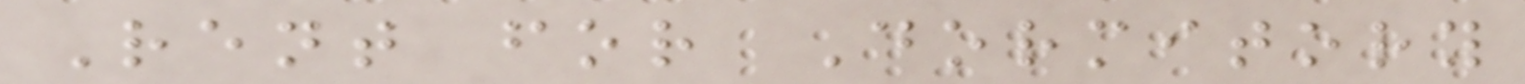Rent for Dormitory
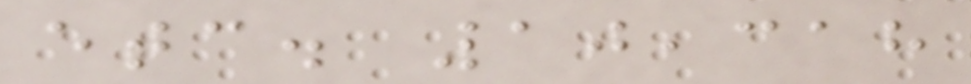etc. 10,318
